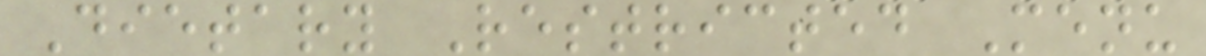Dietary Restricted Menu
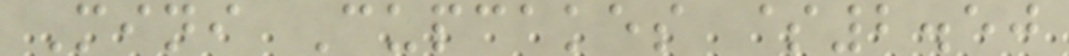Mini Cupcakes $2.50
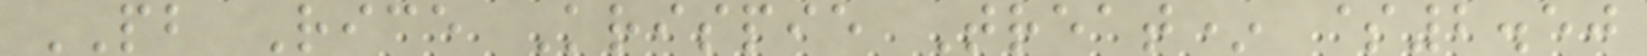PB Rice Krispie Treat* $2.50
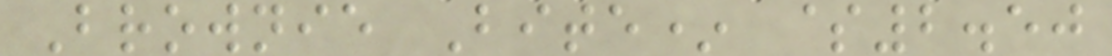Brownie Bite* $2.50
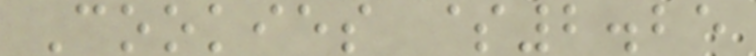Cookies $2.25
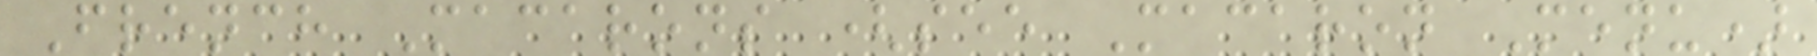French Macarons (see Macaron Menu)
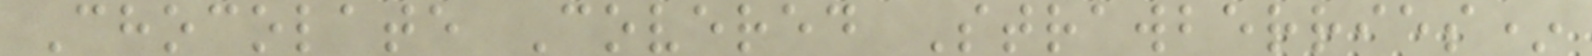Chocolate Covered Strawberries*
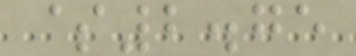$2.75
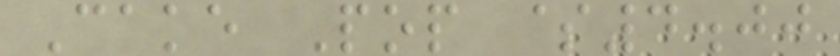Cake Pop $4.00
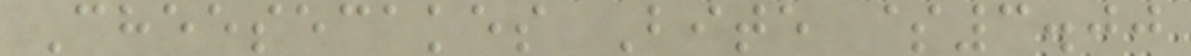Cheesecakes Bite $3.00
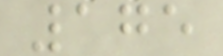175
